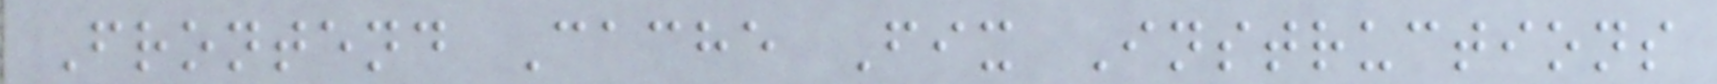Frontend Cache Fix Instructions
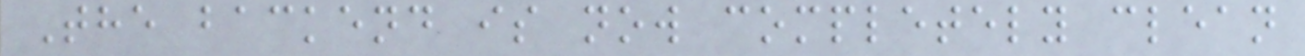The backend is now completely clean
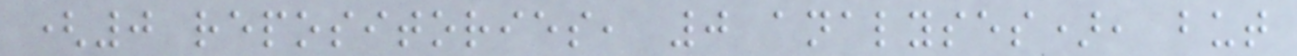(0 repositories, 0 analyses), but
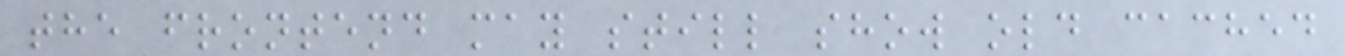the frontend may still show old cached
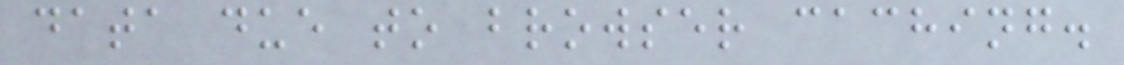data due to browser caching.
